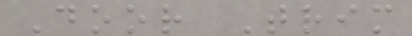Door Trim
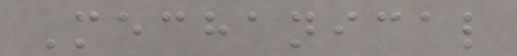Mechanical
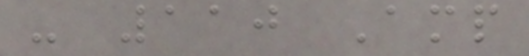- 110 Amp
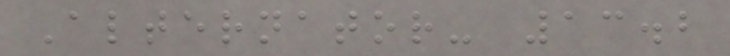Alternator- 13.2
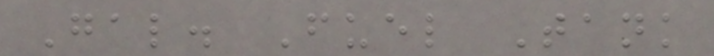Gal. Fuel Tank
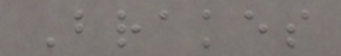Brakes
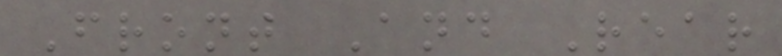Front And Rear
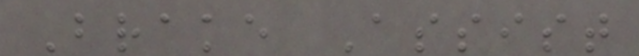Brake Assist
